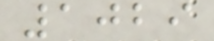1029
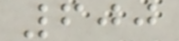600
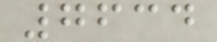7634
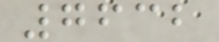7632
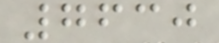7630
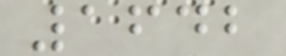1642
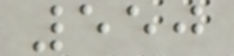550
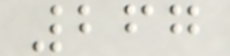267
